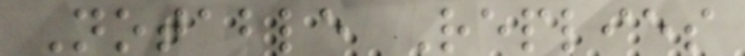Notable Replies
